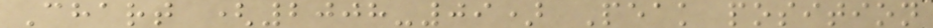Chart (2008-09) Peak position
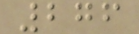276
